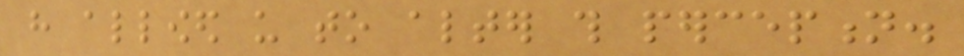have allowed us to alter this perception.
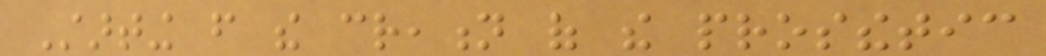Starting from the creation of the prosthetic
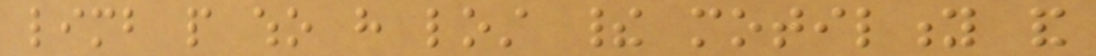limb people who have lost their motility and
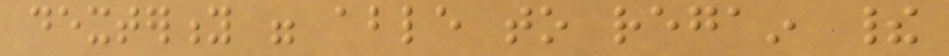dexterity were able to regain their
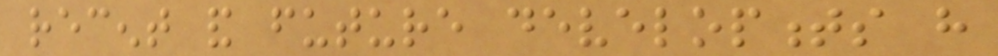recent and future developments have
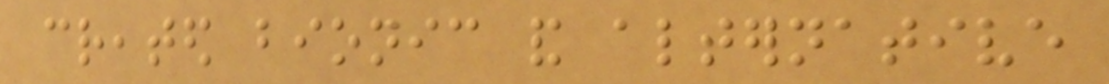created bionic and alternative
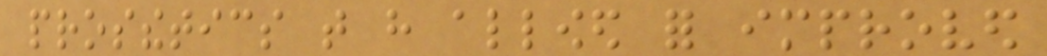prosthetics that have allowed for improved
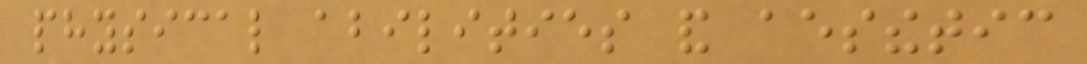physical abilities and aesthetic
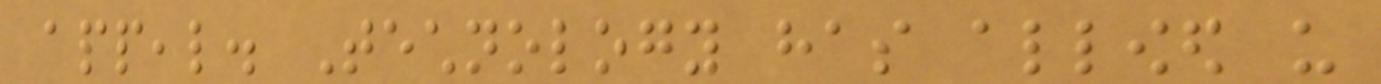appeal. Technology has allowed us
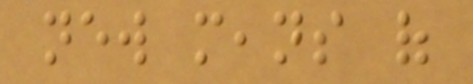new means of
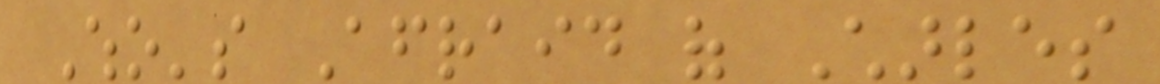Who's Afraid of Charles
